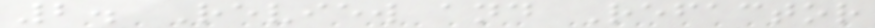2. Review and Refactor
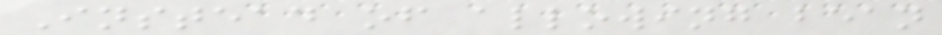Instead of allowing bean
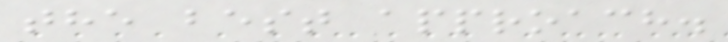the best approach.
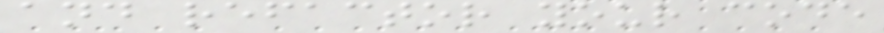and refactor your code
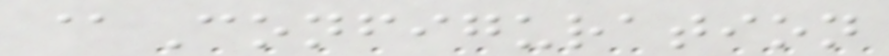@Configuration
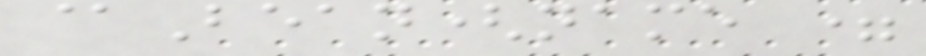@Bean(name =
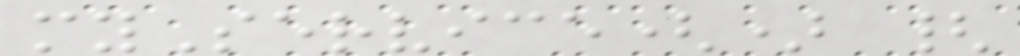myService() {
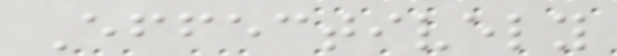Effectively
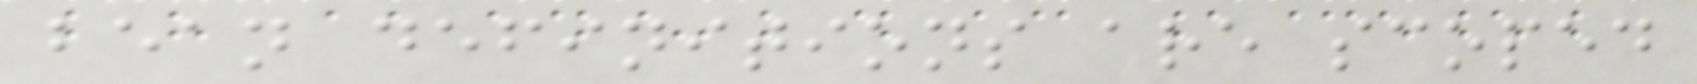bean definitions are scoped
